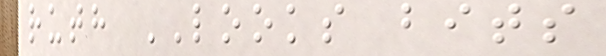ruth LOOKS bits
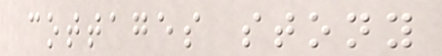cottages stony
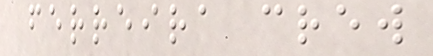ferreira crew
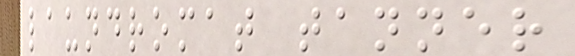laundromat tanner
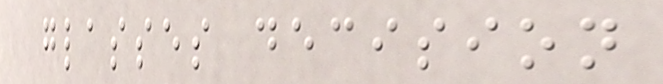glasses decision
